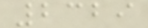2329
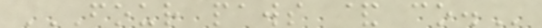FOUR PAWS & CO.
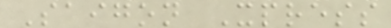Saigon Xpress
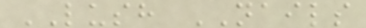LUSH NAILS
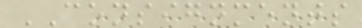CONSIGNMENTS
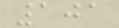101
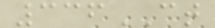336CT
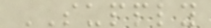SUPPLY
